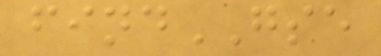findGSE
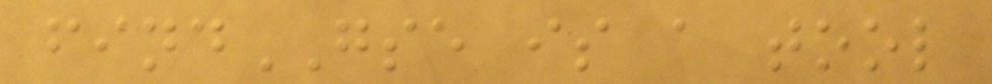findGSE is a tool
